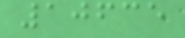10635
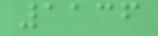1136
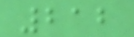212
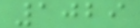1029
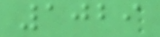1029
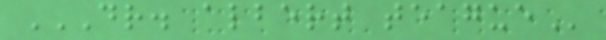DR. ALBERT TEAGUE
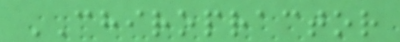CHIROPRACTOR
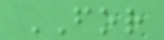FOR
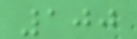100
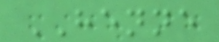HENNE
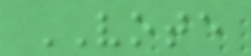VOTE
